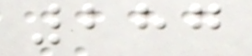287
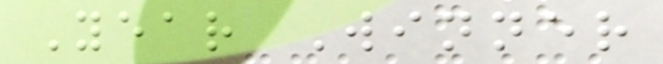Year Winner
